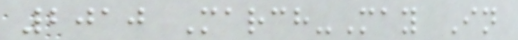2010 March-May In
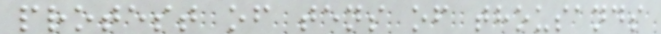protest of tens of thousands
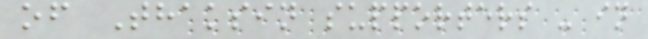of Thaksin supporters - in
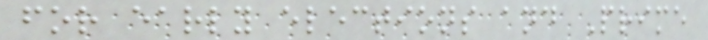for early elections and Prime
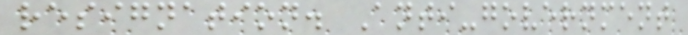resignation. Anti-government
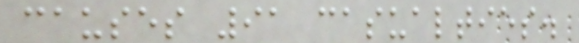causes 91 casualties.
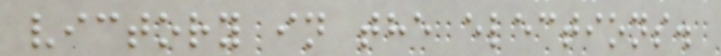victory in the elections.
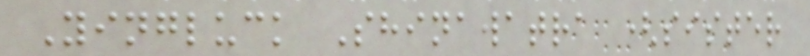Yingluck Shinawatra (sister
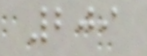209
